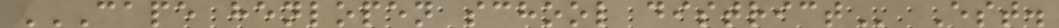CAPE HENLOPEN SCHOOL DISTRICT Est.
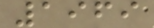1969
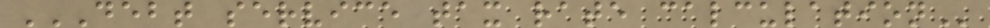DEBT SERVICE TAX RATE CALCULATION
